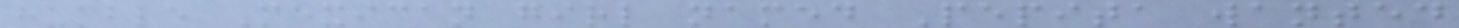humble Mexican girl named Pepita wanted
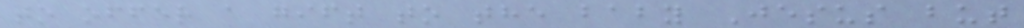to offer a gift to the baby Jesus but
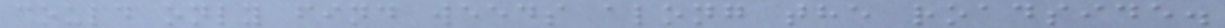could only find weeds along the roadside.
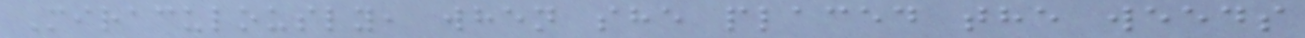Miraculously, when she placed the weeds
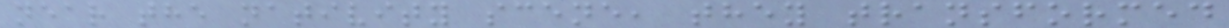near the nativity scene, they transformed
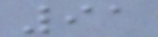91
